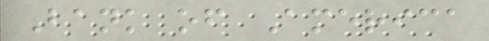Bank of America
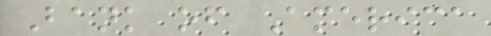Bank of America
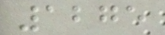1275
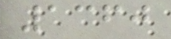1360
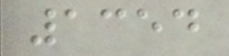1354
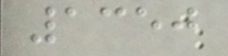1350
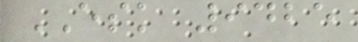ESK 9425
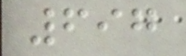697
